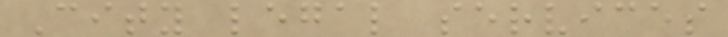City legal services
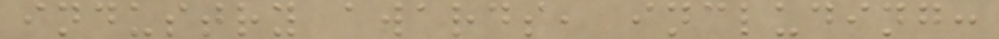industry awards, including:
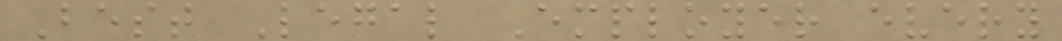Best Legal Employer every
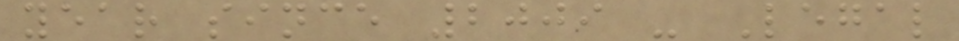year since 2009 - Legal
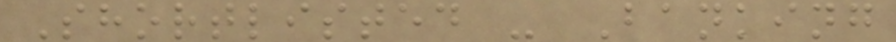Shortlisted - Banking
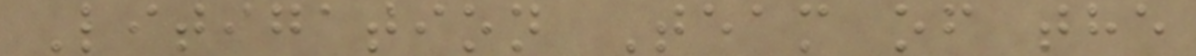Litigation Team of the
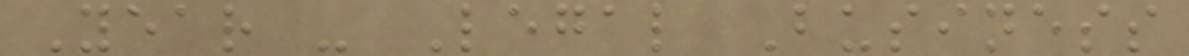Year - Legal Business
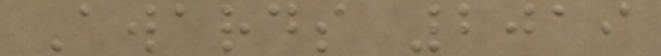Awards 2019
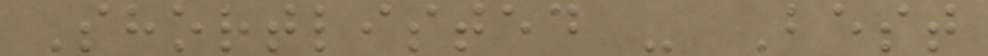Shortlisted - Best
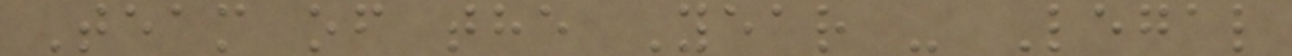Team of the Year - Legal
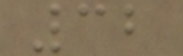32
